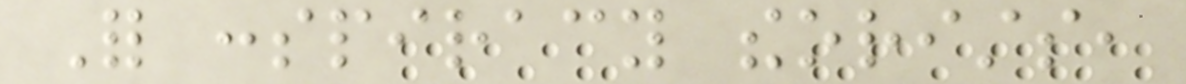For conspiracy theorists,
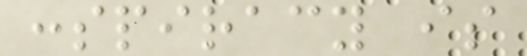conspiracy is
